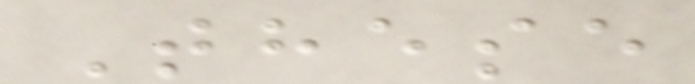These
